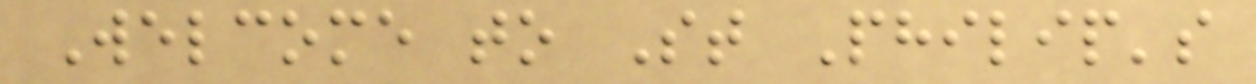Welcome to St Philip's
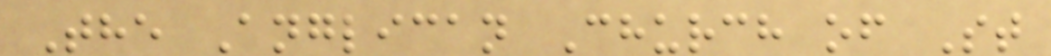The Anglican Church of St
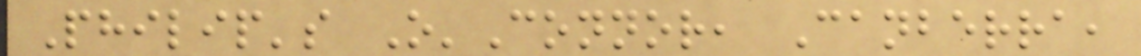Philip's O'Connor, Canberra,
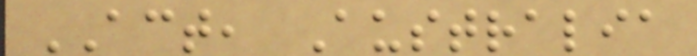ACT, Australia
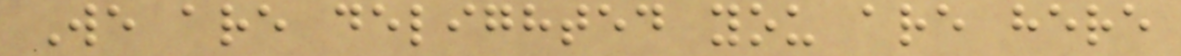We are delighted you are here
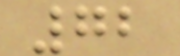72
